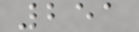251
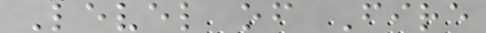Level of Fire
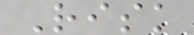Risk
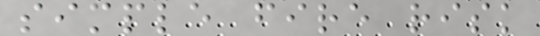simple fire risk
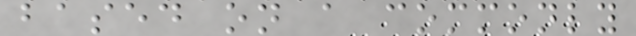based on a commonly
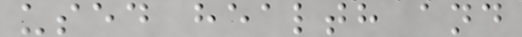used health and
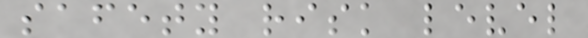safety risk level
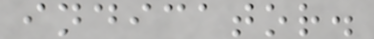indicator.
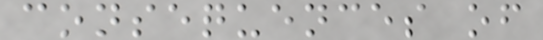consequences of
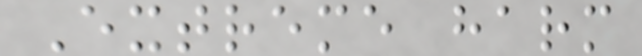Extreme harm
